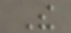The
